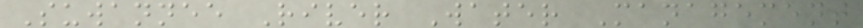Suwannee River Water Management
